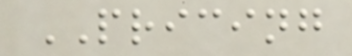PRICING
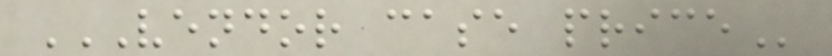VENDOR CASE PRICE
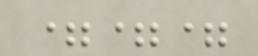===
